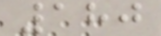180
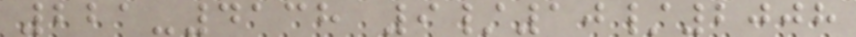221-4138 9/10/2008
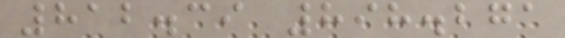812.39 898.271
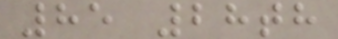85 28th
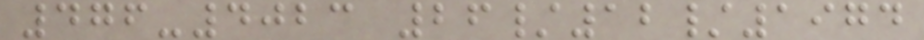476-4023 26/12/1974
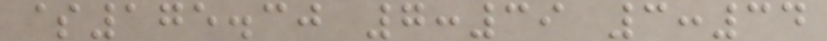$175.30 7:39 3:34
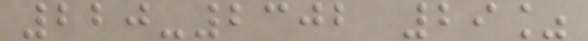220-2302 29%
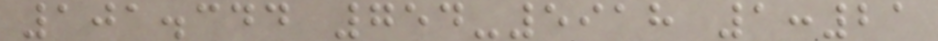101.344 754-5918 1:21
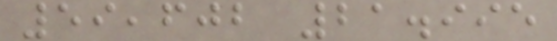59,602 21.995
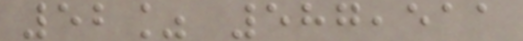52% 587,511
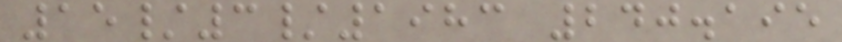15/3/1983 240.195
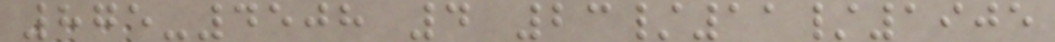875-4508 4 23/11/1905
